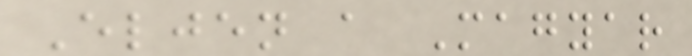Eljen a Magyar
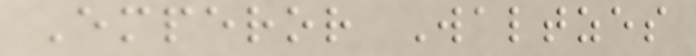Emperor Waltzes
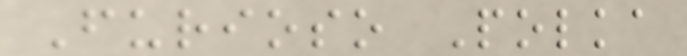Furioso Polka
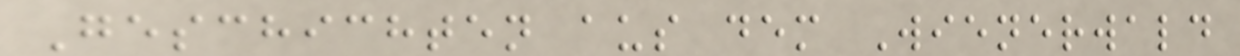Geschichten aus dem Wienerwald
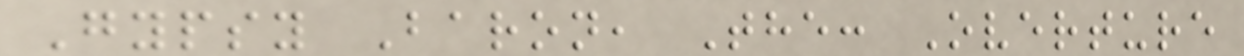Gypsy Baron, The: Overture
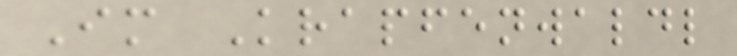Im Krapfenwaldl
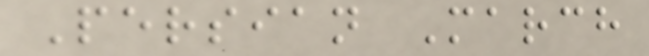Persian March
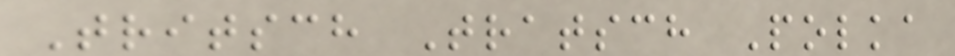Tritsch Tratsch Polka
